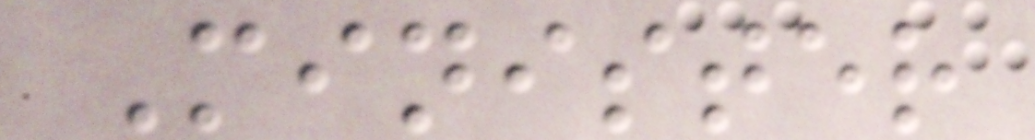Minister
